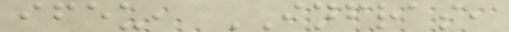ifeu, INFRAS,
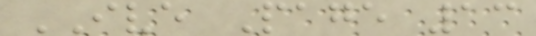IVE Page 13
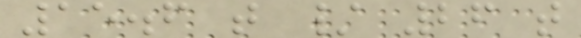15.6 t / 26 t
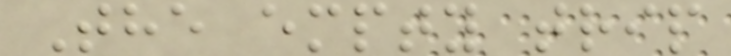The empty trip
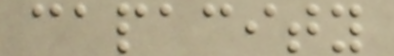capacity
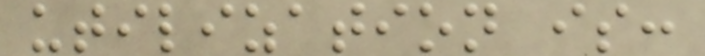utilization is:
